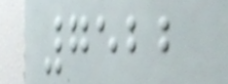7522
